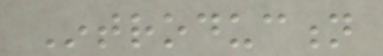Introduction
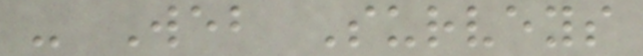- Web Surveys
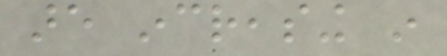are increasing in
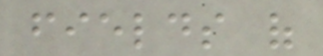fields of
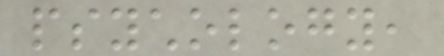psychology,
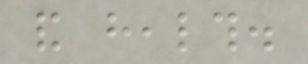and health.
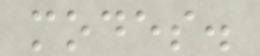modes.
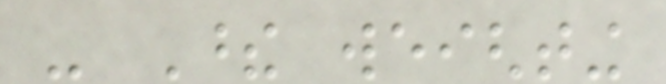- These weighting
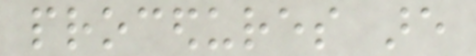procedures are
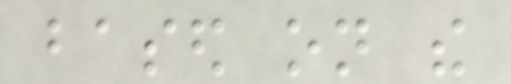based on the
